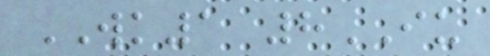WK1 8IU
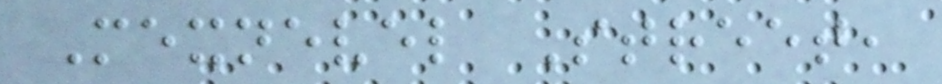Mexnevel Street,
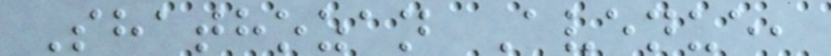Shathozan Avenue,
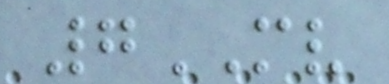7MV
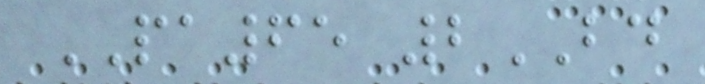PA65 2BD
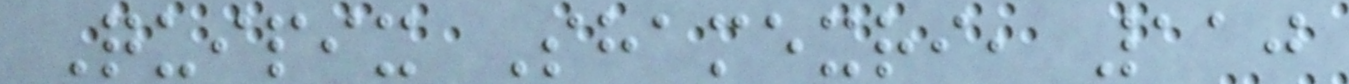Quipix Shamexri, 110
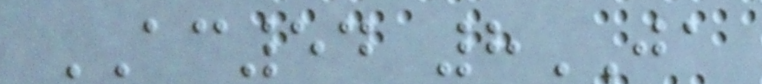AC54 8JA
